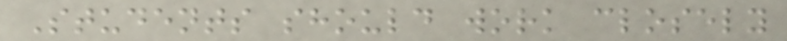Students should work closely
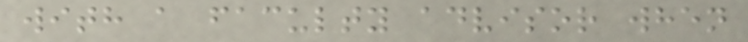with a faculty advisor when
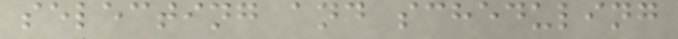selecting and scheduling
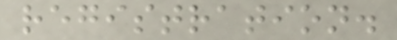registration.
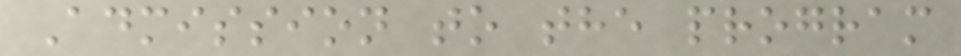Admission to the program
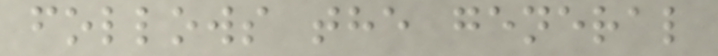follows the general
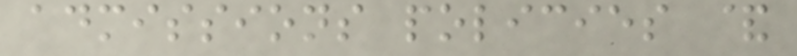admissions policies &
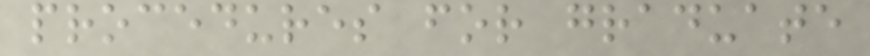procedures for graduate
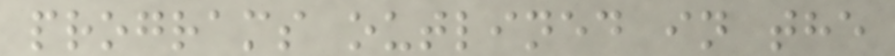programs outlined in the
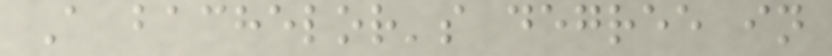A bachelor's degree in
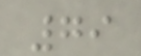79
